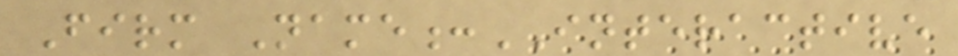Firm Name:INTERACTIVE
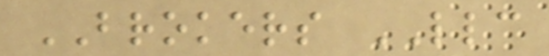BROKERS LLC
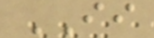II
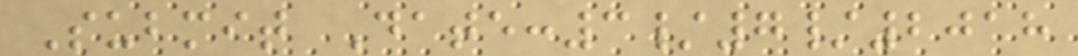Submit Date:3/7/2018
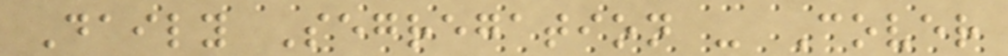Daily Segregation - Cover
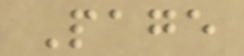Page
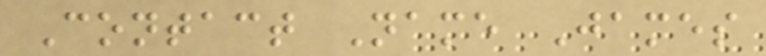Contact Name James
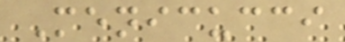Menicucci
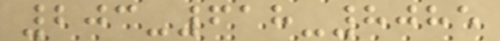203-618-8085
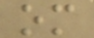om
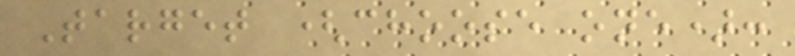Target (choose one):
